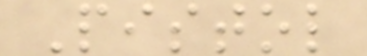Pistol
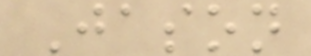Jason
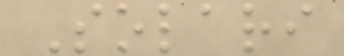Solari
